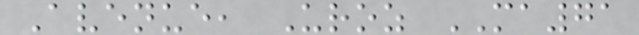Avenue, Uroz MA71
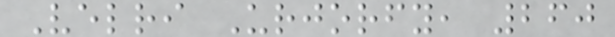Velri Urjorfy, 260
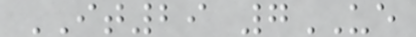IT29 7UE
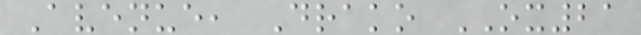Avenue, Drako OX21
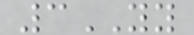3YY
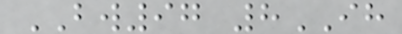BW97 8IH
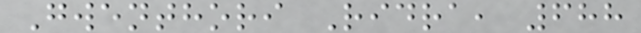Gwenthori Ridra, 688
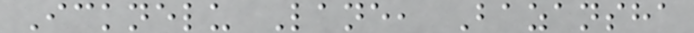Icknelu Lane, Bazansha
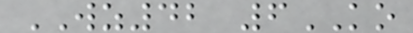WZ42 6KO
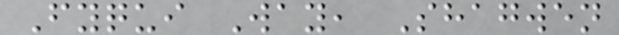Fyqui Way, Shagwen
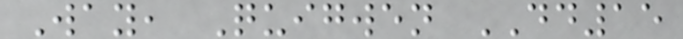Way, Quigwen DD15
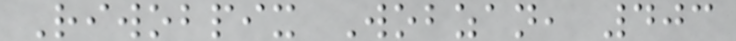Riwobpix Wobzan, 403
